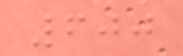600
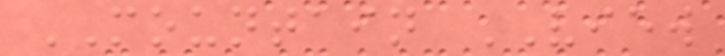MOUNTAIN VIEW
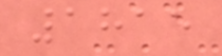1815
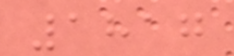1817
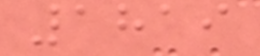1819
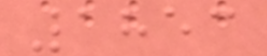1853
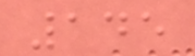145
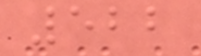522
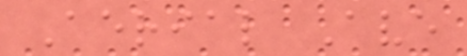Aerial Ave
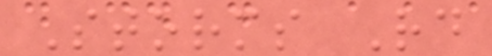Storms Rd
